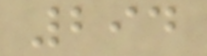294
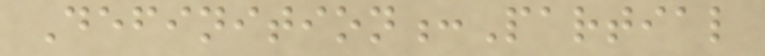Definition:Partial
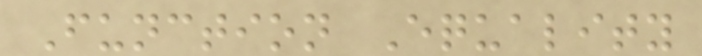Function Equality
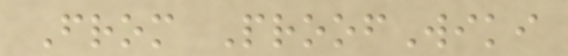From ProofWiki
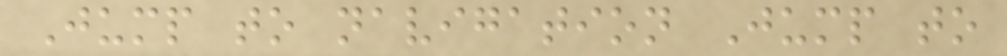Jump to navigation Jump to
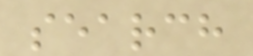search
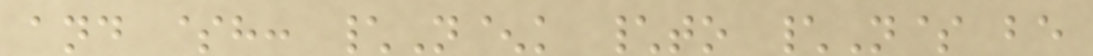and $h: \N^k \to \N$ be
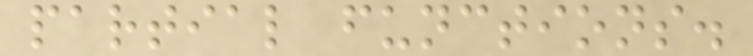partial functions.
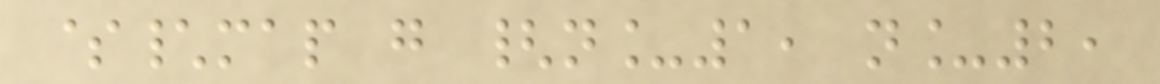$\map g {n_1, n_2,
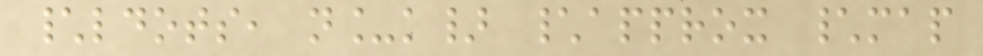\ldots, n_k} \approx \map
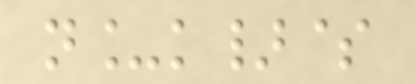n_k}$
